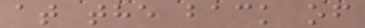at the back of
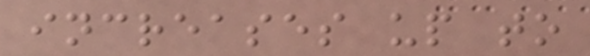increases up to
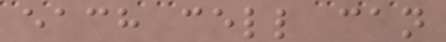each cell can
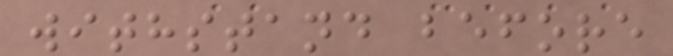withstand before
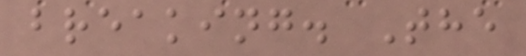breaking. The
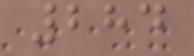284
